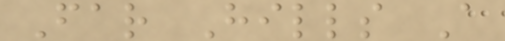Far Hills A
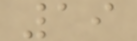19
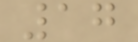17
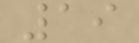19
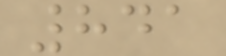841
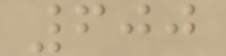600
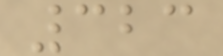323
